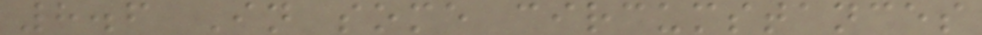8.6 In some circumstances
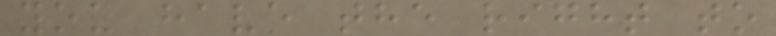you have the right to
